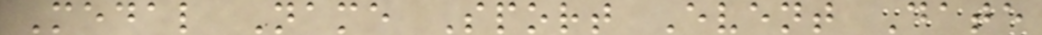Medal Name Sport Event Date
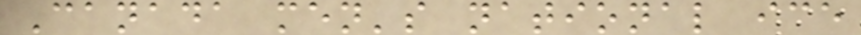Canada men's national ice
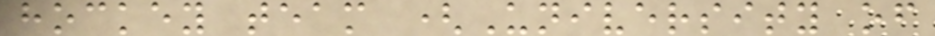hockey team (University of
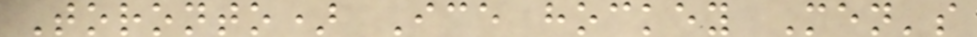Toronto) Ice hockey Men's
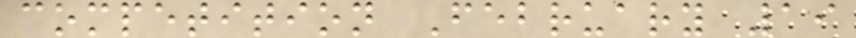competition February 19
